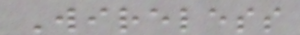Wireless
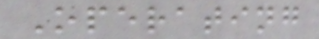Operating
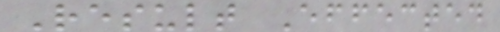Result Effected
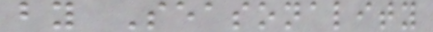by Seasonality
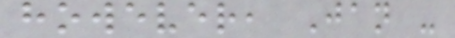however, Jan -
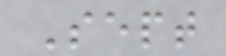Sept
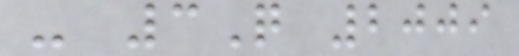- 3Q 2009
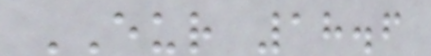EUR 18.6
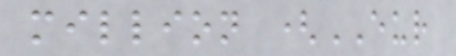million (EUR
